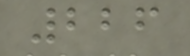226
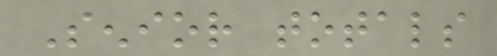Senior totals
